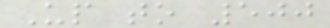Up to 500
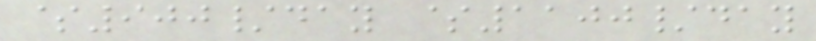$900/day $1100/day
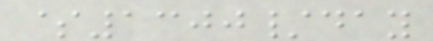$1300/day
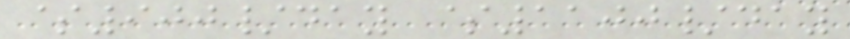$900/day $1100/day
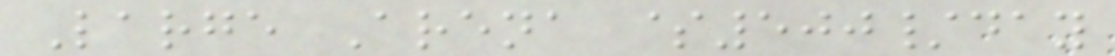Large Arena $500/day
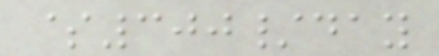$300/day
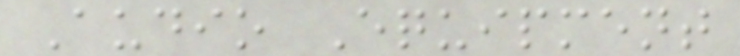Audio Equipment
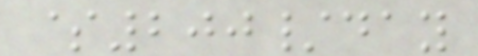$200/day
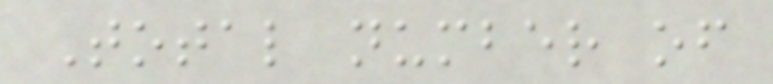Total number of
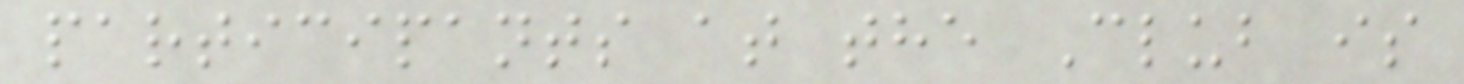participants at the Club is
